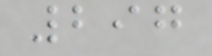297
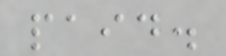paid.
